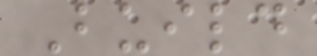Build
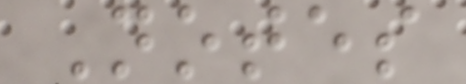Notes
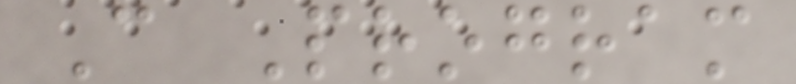C Program
